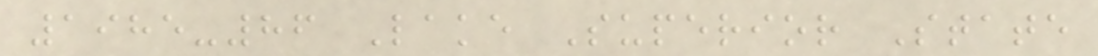1985-86 Lake Superior State
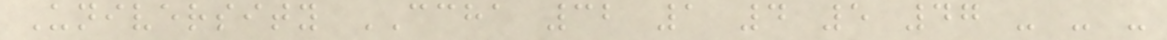University CCHA 32 1 4 5 47 - - -
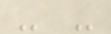- -
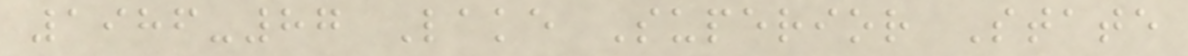1986-87 Lake Superior State
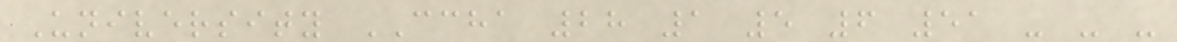University CCHA 28 1 5 6 51 - - -
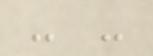- -
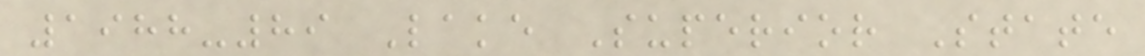1988-89 Lake Superior State
